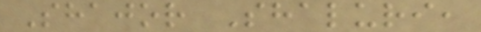Shajor Shaluri,
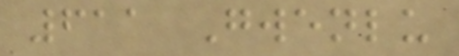611 Gwenlu
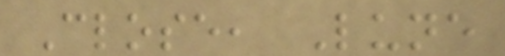Close, Lune
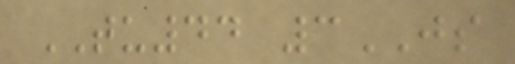TU44 3JS
